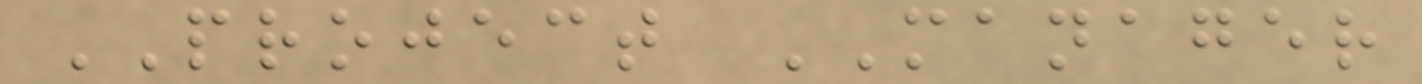PROJECT MANAGER
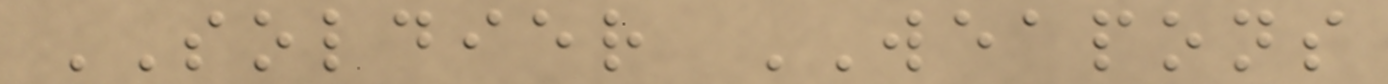SOLDIER WEAPONS
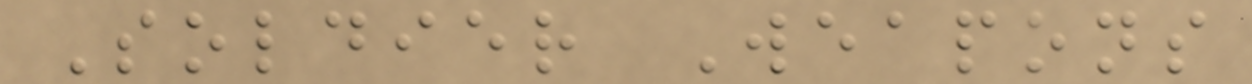Soldier Weapons
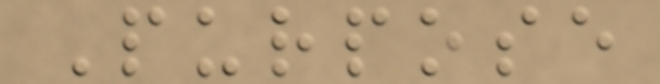Purpose
